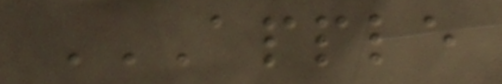APPLE
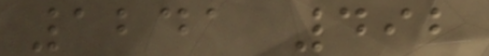1241 492
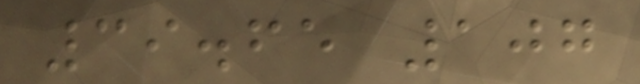39.65 107
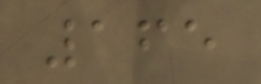165
